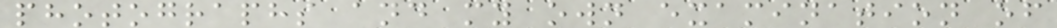photographs and my own examination of
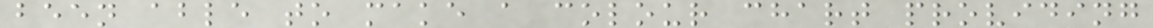been able to make a colour chart providing
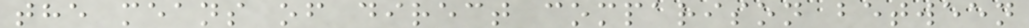the means of direct comparison between
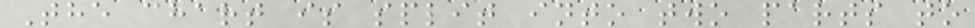The chart is split into two parts to
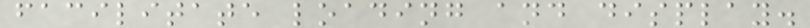facilitate loading and display.
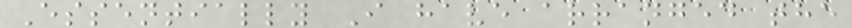Essentially I have arranged the
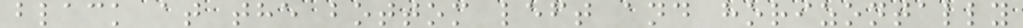black at the bottom left and horizontally
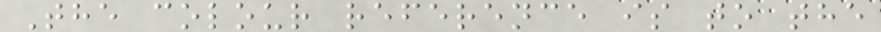The colour reference is to the
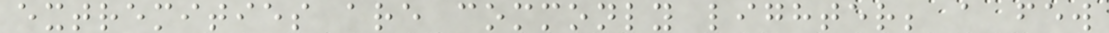extremities are commonly lighter; a few
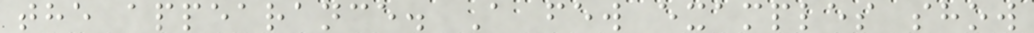the appearance. A few examples show
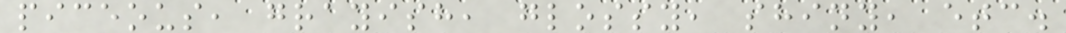piceous, grayish, glossy, shiny, etc.
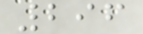296
